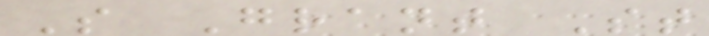S Grant St
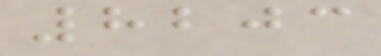8203
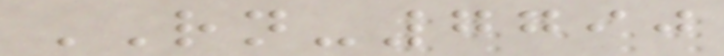RN-7790
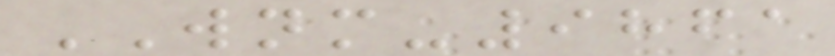WNM-9861
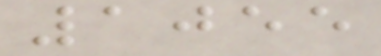1055
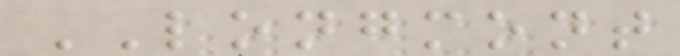LONGMONT
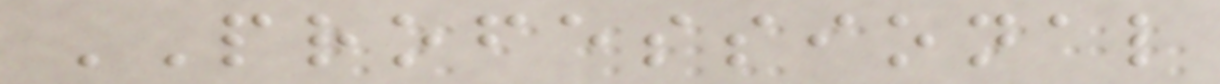PROFESSIONAL
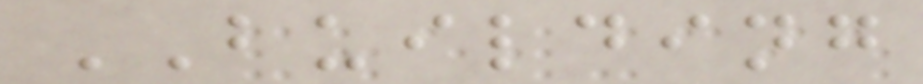BUILDING
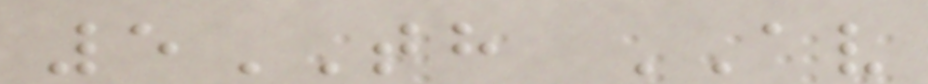5TH AV
